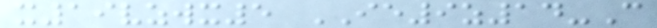x19vzwx5 IE9z14-C
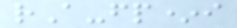rA-fp*i
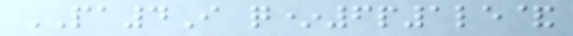PA4I q*6p1le&
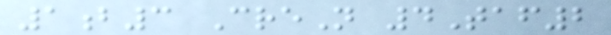1b3 CreN 4Taf2
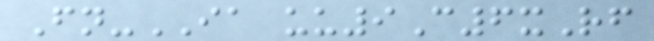Fn-IA uu9C6xRf
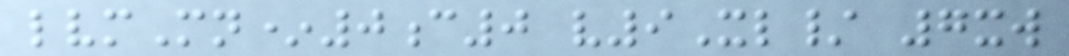lvmMn*0c0 v9Xl/ 7xw
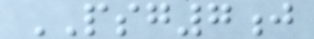PSG7j
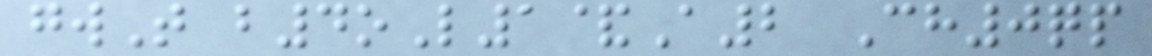gwT b4oL1&A2 Ch0qp
